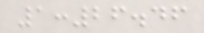1:26.46
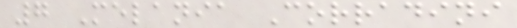7 Melania Corradini
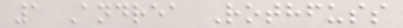1 Andrea Rothfuss
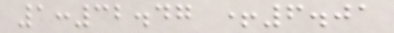1:32.47 +6.01
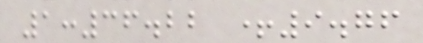1:36.22 +9.76
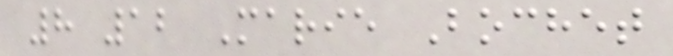8 12 Marie Bochet
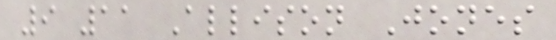9 11 Allison Jones
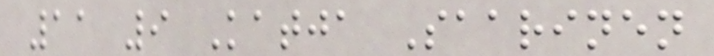11 9 Katja Saarinen
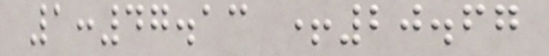1:47.13 +20.67
